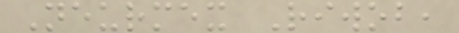Neurmex Riwob,
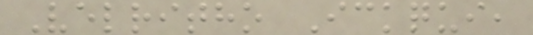Velritho Ickqui,
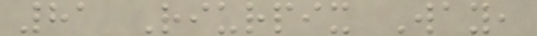81 Riurpix Way,
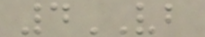4VB
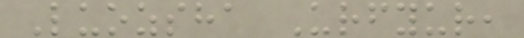Luozsha Urfyur,
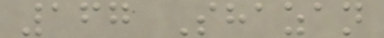167 Shazan
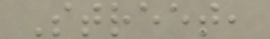Street,
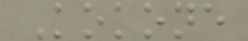Kokone
